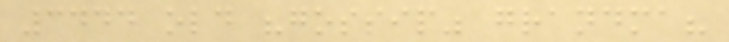3444 old "gossip" grandma?
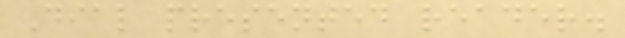Dial presented reader.
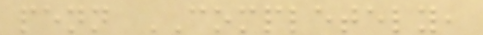penn COMPLETELY,
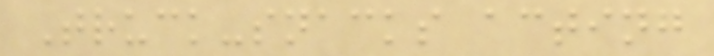Truck-snacks acting
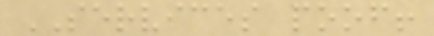SERVICES poof!
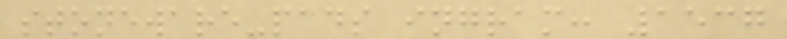stoneware-pads ingram: 1537
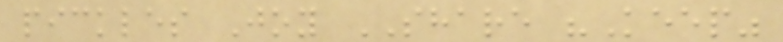pickles Joy SHARE "Keep"
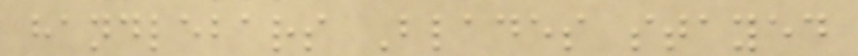handlebars Blades stayed
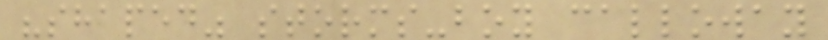"shaped" storms-boy calloway
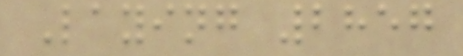Laying 2857
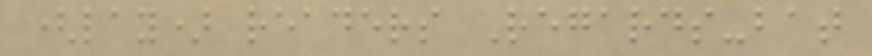(lay) readers Regards-bat
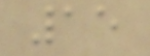15
